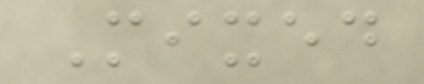Mixed
